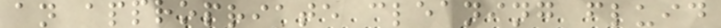an appropriate cleaning fluid
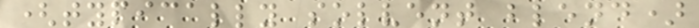(typically solvent blend)
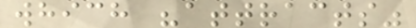which "attracts"
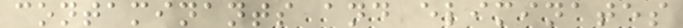contaminants and eliminates
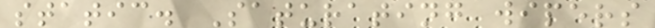static. Saturating wipers
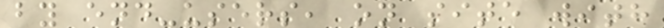by end-users, on site with
